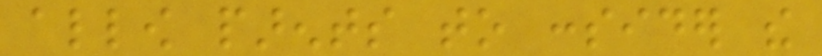allow parents to consider the
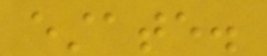estate.
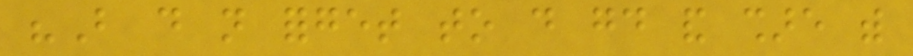"But do not forget to do good and share with
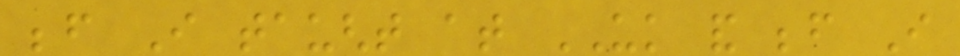before I taught at UK and before I
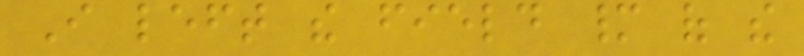I left the field many of the
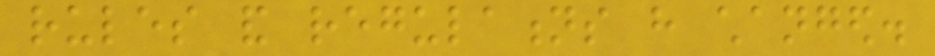rules and regulations have changed.
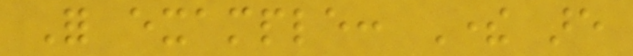For example: There are
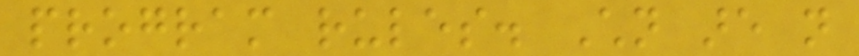program rules. Children are not
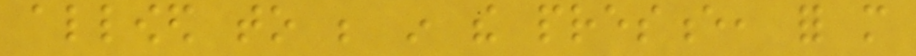allowed to be in the presence, for more
